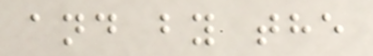and by the
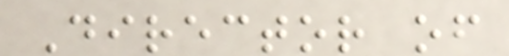Director of
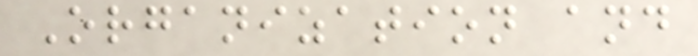Organization and
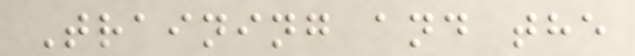Training and the
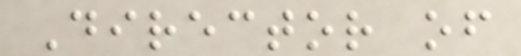Director of
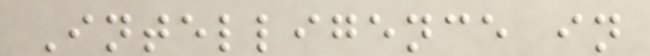Intelligence in
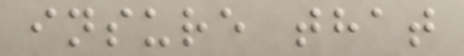insure that
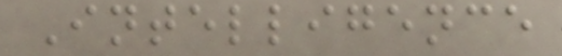Intelligence
